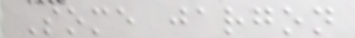Some jargon
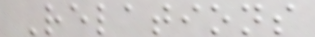Relations
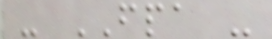- FPA -
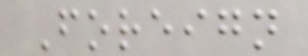Foreign
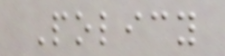Policy
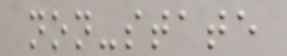non-state
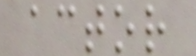actor
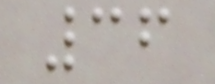36
